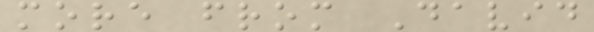more from David
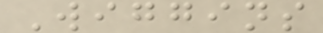Wiggins
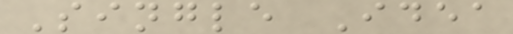Single Idea
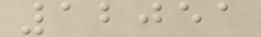12051
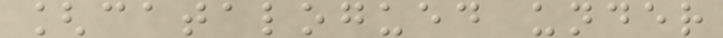[catalogued under
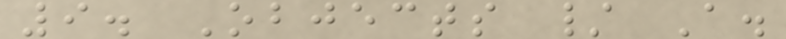9. Objects / A.
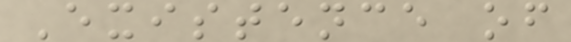Existence of
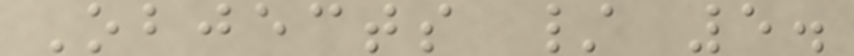Objects / 5.
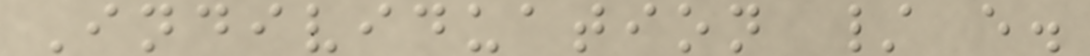Individuation / e.
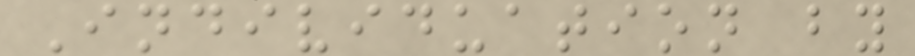Individuation by
